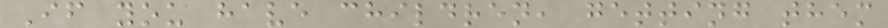If you have children, getting them
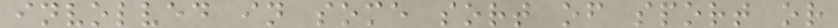involved in some sort of sport or
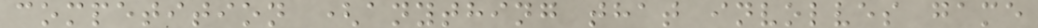competition (anything that involves game
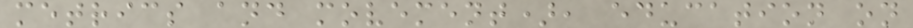metrics and movement), education on
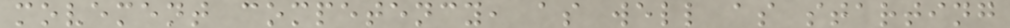movement competency, as well as starting
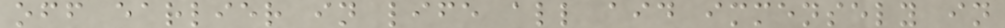off earlier in life all aid immensely in
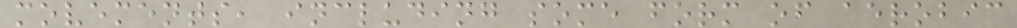movements, including some form of aerobic
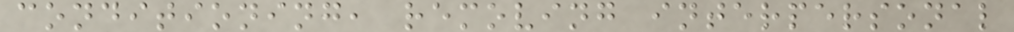conditioning, removing interpersonal
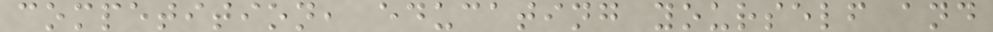competition, educating yourself and
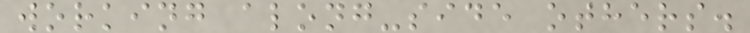working along-side others.
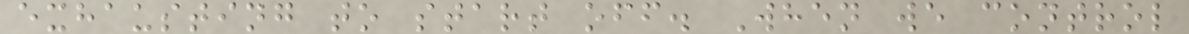exhausting to start off. When we control
